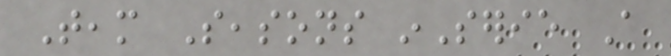Team Seasons inSerie A
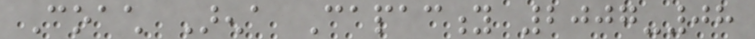Coach Arena Capacity 2007-08
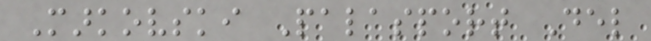Markovski Palasport Del
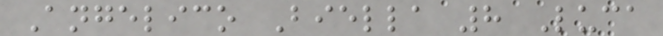Angelico Biella 8 Luca
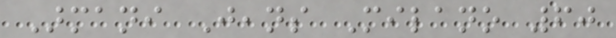Armani Jeans Milano 60
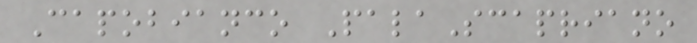Capobianco PalaScapriano
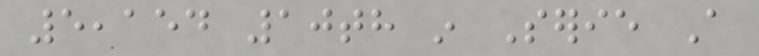5,154 10th in Serie A
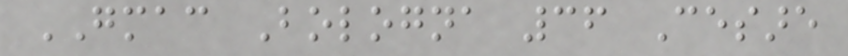GMAC Bologna 36 Cesare
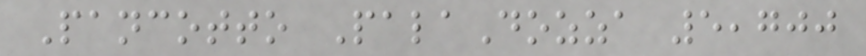Pancotto PalaDozza 5,700
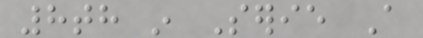8th in Serie A
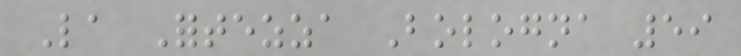La Fortezza Bologna 59
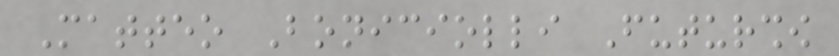Matteo Boniciolli Futurshow
